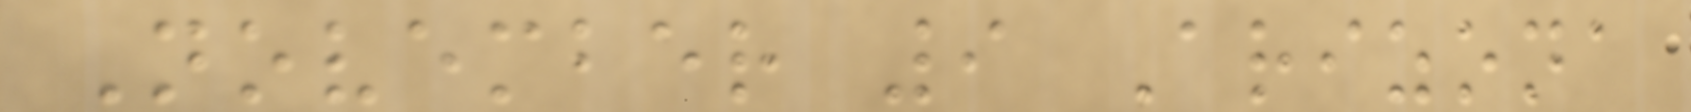November 9 Arizona
